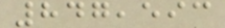847,593
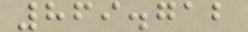869.712
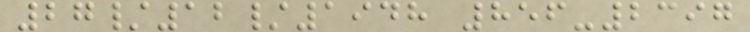27/12/1948 856-2397
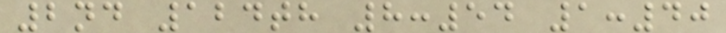2nd 124th 8:54 1:40
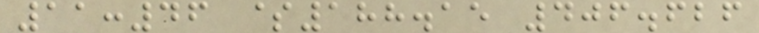11:46 $188.15 406.626
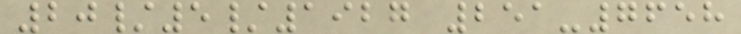20/5/1927 251-7658
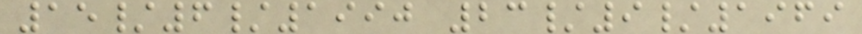15/6/1990 23/9/1969
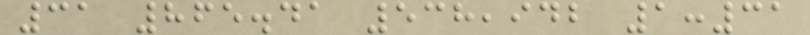31 865.41 538,942 1:31
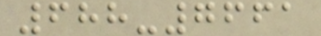688-7661
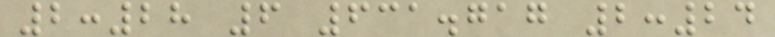2:28 6 631.717 2:24
